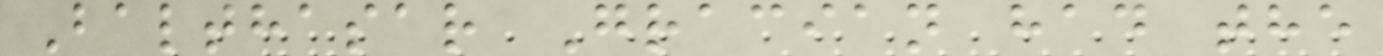Balthasar Gracian had the
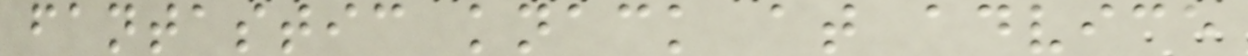fantastic knack at advice
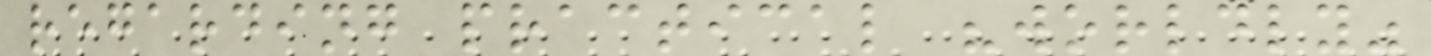regarding practical "worldly"
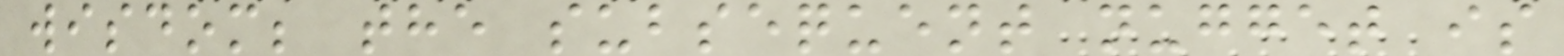wisdom; the subsequent nugget is
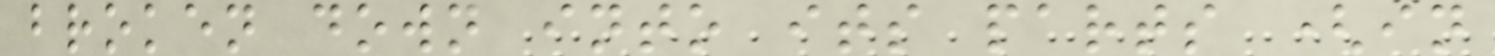broken down into its parts (in
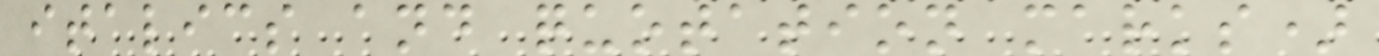italics and quotation marks)
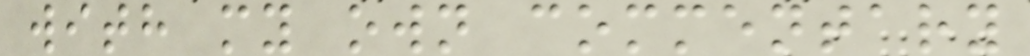with my own commentary
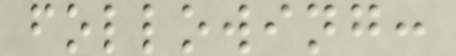following:
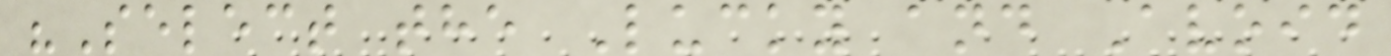"Select the Lucky and Avoid
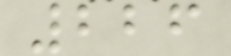226
